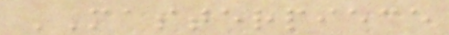MASTERPIECE
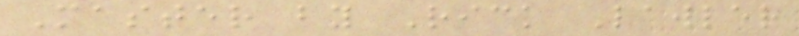Master by Rick Lawler
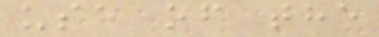use of the
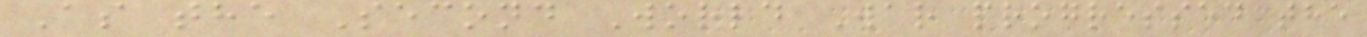As the Second World War progressed the
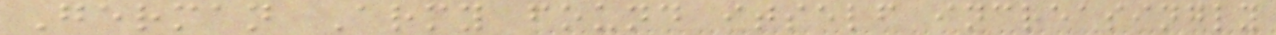German Army found itself increasingly
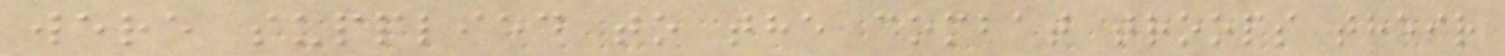were supplied to the combat troops their
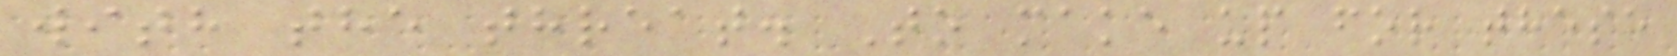with the threat. To make up for these
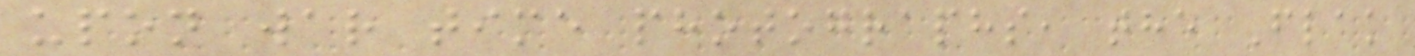upon war time photographs, the Flak
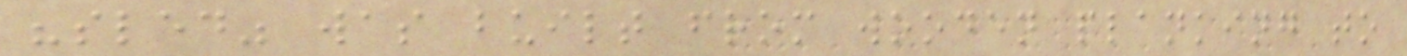"sled" was built from wooden planking to
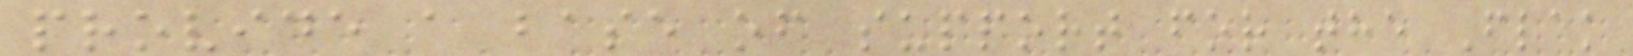provide a base of support for the Flak
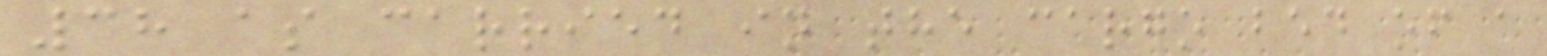38 as carried in the cargo bed of a
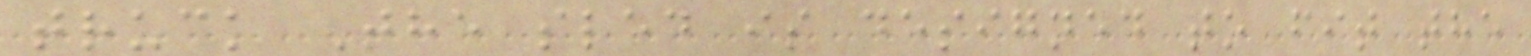truck The sled is designed to fit the
